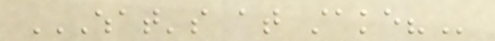WHAT'S AT STAKE?
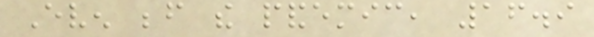Even before the pandemic, 16.9
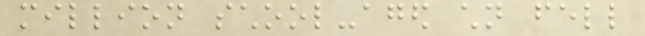million school-aged children fell
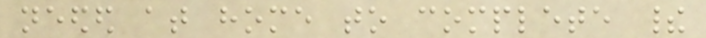needed at home to complete their
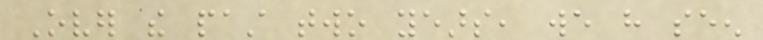Over the past two years, we have seen
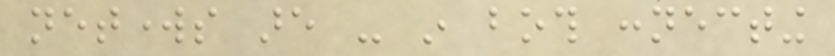networks are - in both connecting
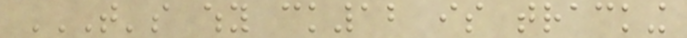THAT'S WHY CK12 IS TRACKING
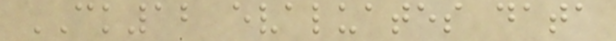CK12 evaluates data
